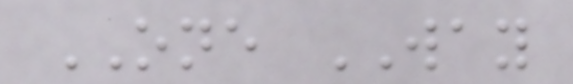ONE WAY
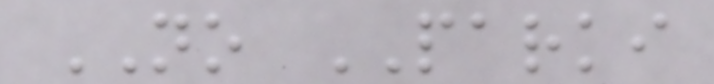NO PARKI
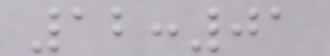12:01
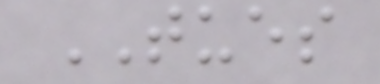TUES
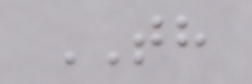TH
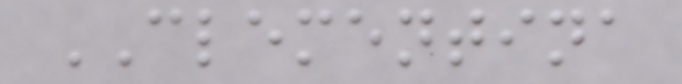CLEMENTINA
